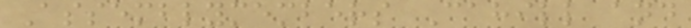Assemblymembers Cahill and
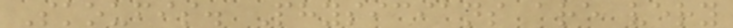Skoufis. Physicians are very
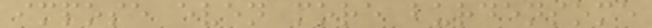impose even more burdensome
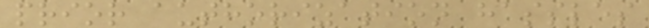prior authorization hassles
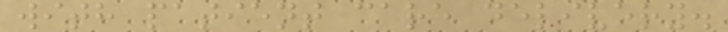with patient care delivery.
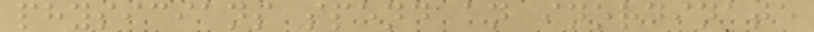physicians spend an inordinate
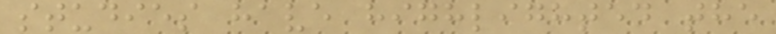studies have highlighted the
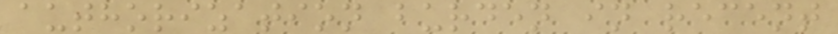authorization burden in recent
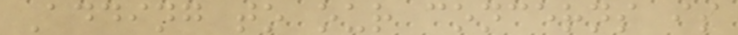Adding to our concerns is
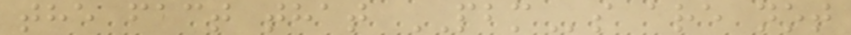the fact that PBMs are not
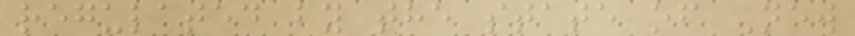regulated by the state of New
